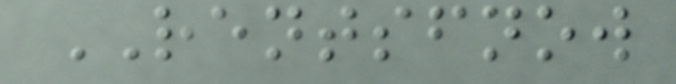RENTSFNOW
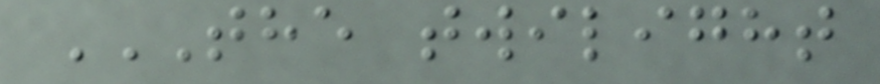THE TWILIGHT
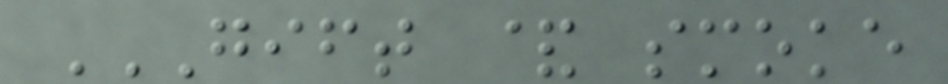GIFT & SMOKE
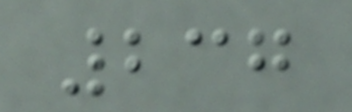237
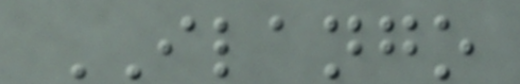ILANGO
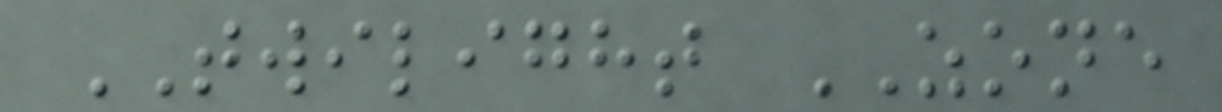TWILIGHT ZONE
